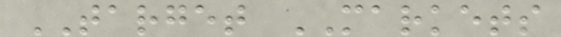TARGET MARKETS
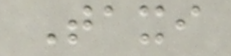Taxi
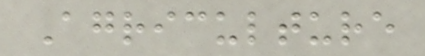Agriculture
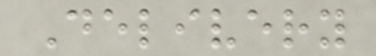Delivery
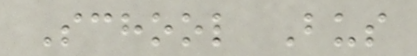School Bus
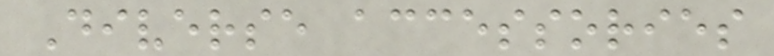Diverse accessories
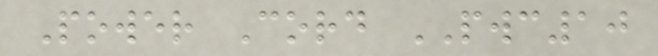Power Cord PWC10
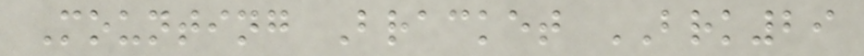Mounting Bracket BRK29
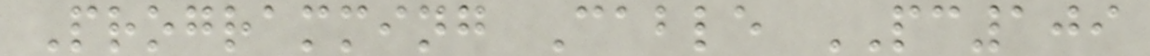Programming Cable PC109
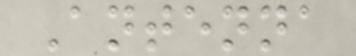Antenna
